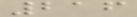216
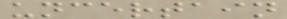uncertain
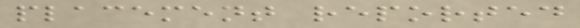placement reported
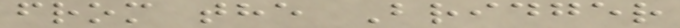from the Bridger
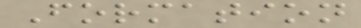Formation
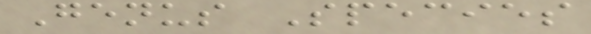Genus Species
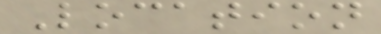Location
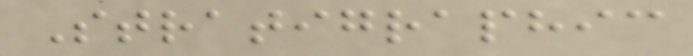Stratigraphic
